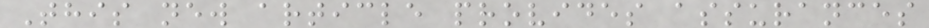This new article provides assurances
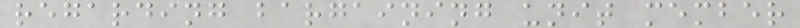regarding bargaining unit member
